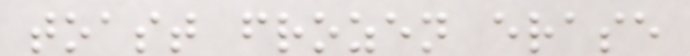toast frozen erase
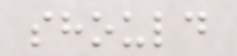should
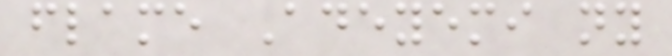flame Adeyemi ny
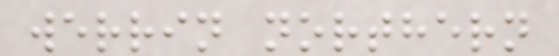werrin northern
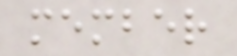member
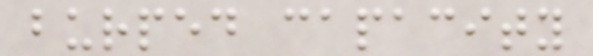burped capacity
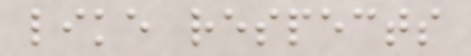like respects
